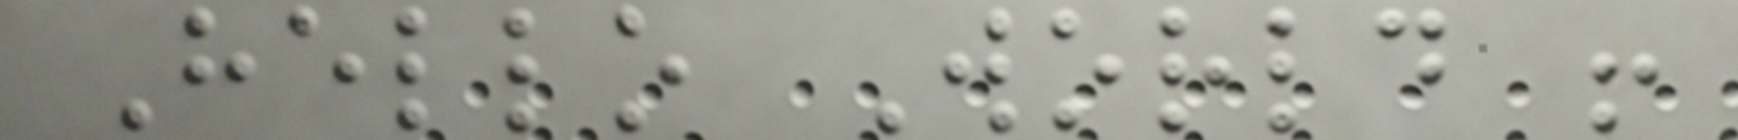Hello World !
